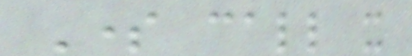Some call it
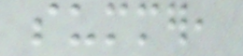summer,
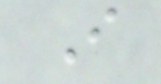I
